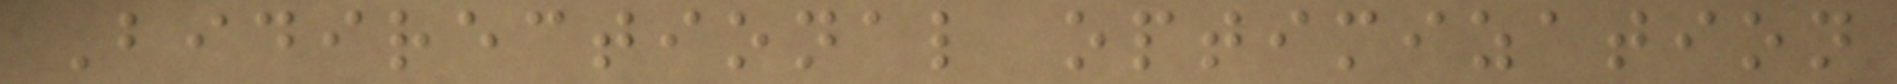Bidirectional optimization
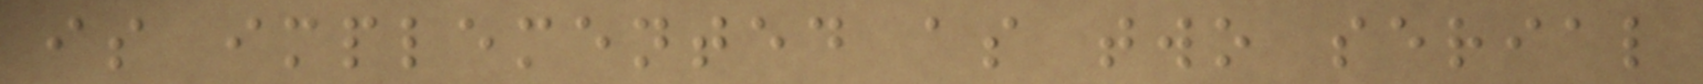is implemented as two serial
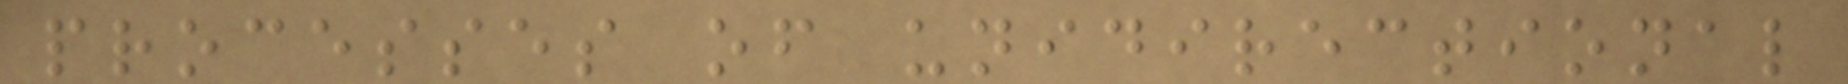processes of unidirectional
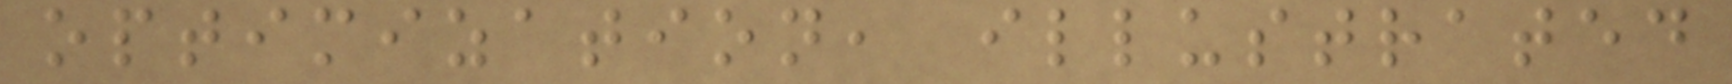optimization, illustrated
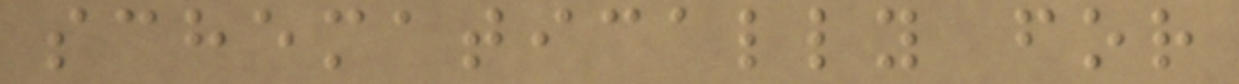schematically for
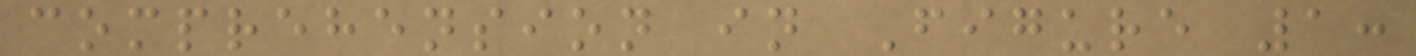comprehension in Figure 1:
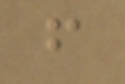f
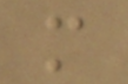m
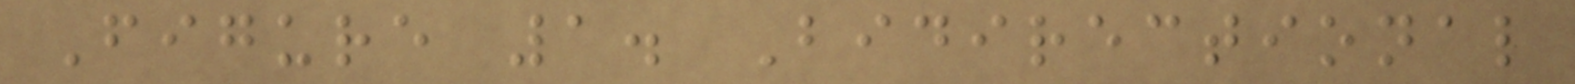Figure 1. Bidirectional
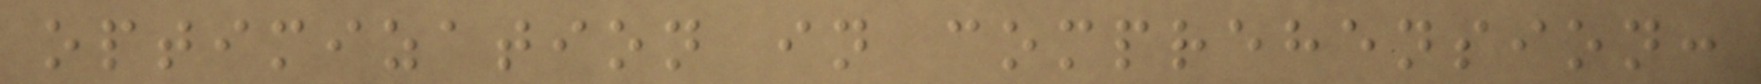optimization in comprehension:
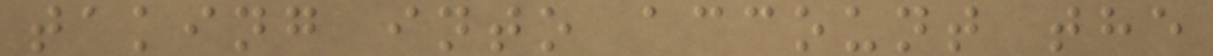taking into account the
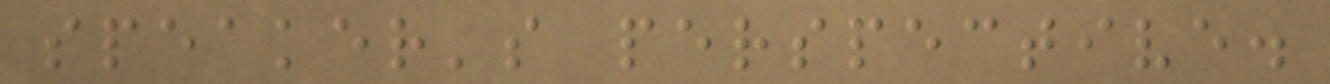speaker's perspective.
